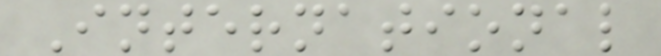International
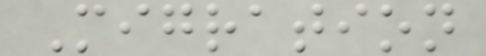Migration
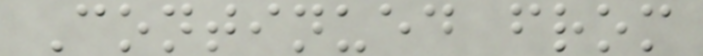Continued from
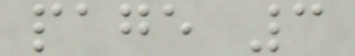page 3
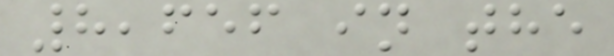8,656 in the
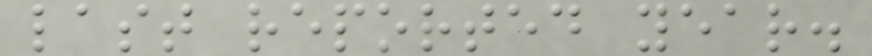last reported year.
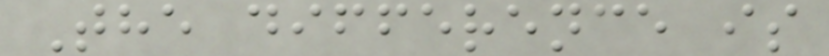The difference is
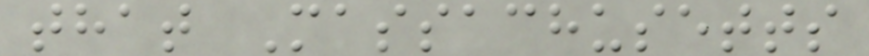that Massachusetts
